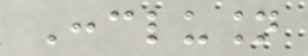Conclusion
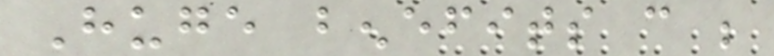Huge benefits can be
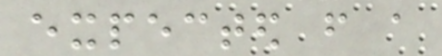expected from a
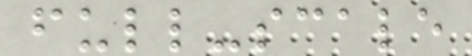full-scale
